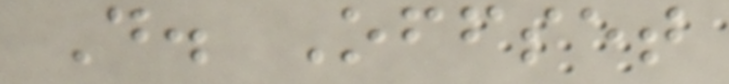D. Offset
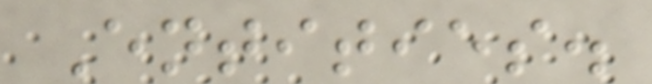Entities.
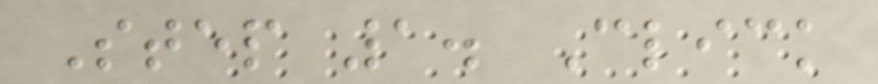Step 1. Click
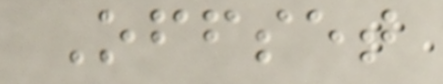Offset
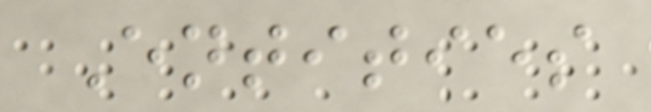Entities
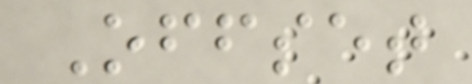Offset
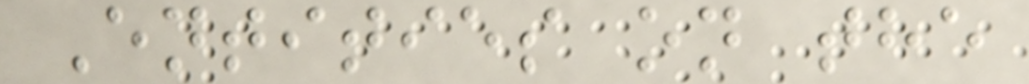Entities on the
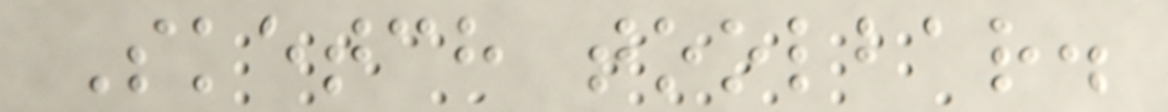Sketch toolbar.
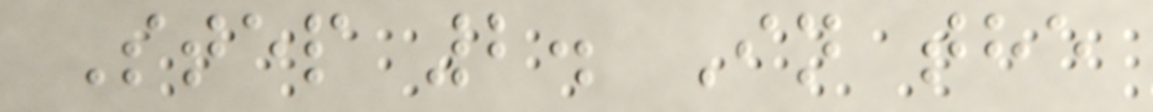Step 2. In the
